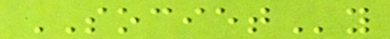SOCIETy
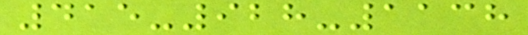415-928-1138
